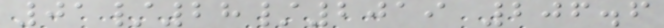01/28/2019 206.6
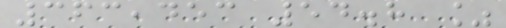363,453 54.8 %
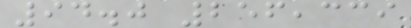94.0 256,339
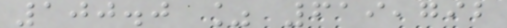100.0 % 619,792
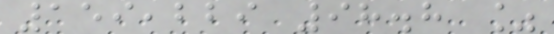159,229 98.8 %
